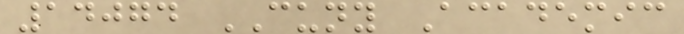14074 CUNY Academic
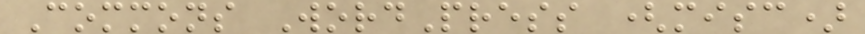Commons WordPress (misc)
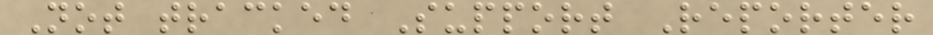Not tracked Support Reporter
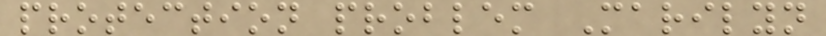protection problem Marilyn
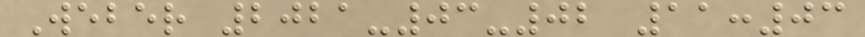Weber 2021-03-02 11:03
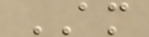AM
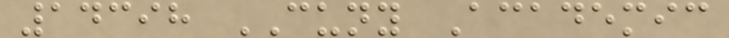14398 CUNY Academic
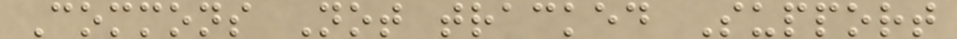Commons Not tracked Support
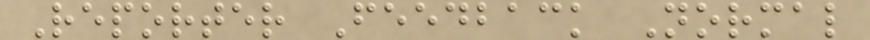Reporter Feedback Normal
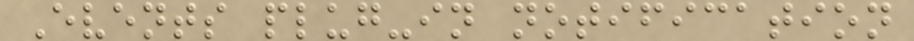Events plug-in notification
